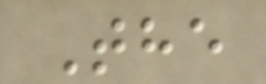The
